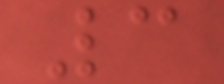3
